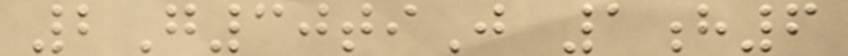2G30tiJ 1h6
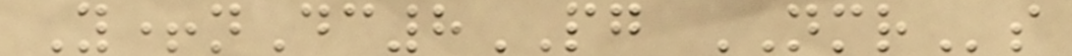Y+nDc8PG NMRs
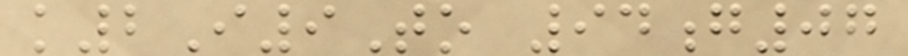k2I9To 94g07
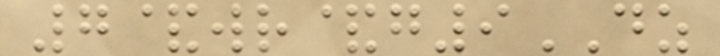7&wr&g9DZ
